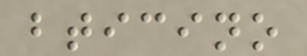bticino
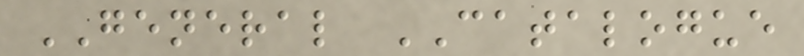GENERAL CATALOGUE
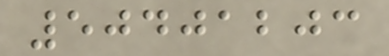50401203
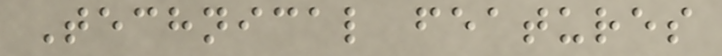Technical features
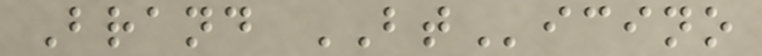Brand BTicino
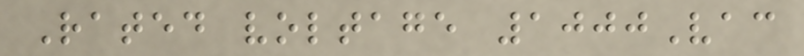Rated voltage 1000Vac
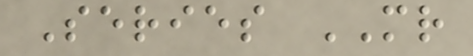Series MR
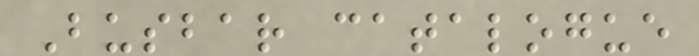Busbar catalogue
